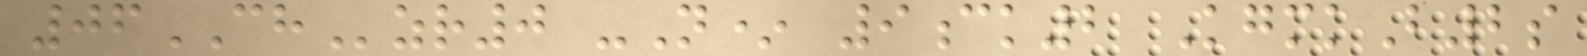06CHzr0 -N* 9ck2 KgmkB2s
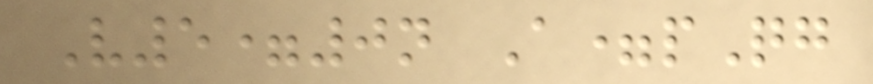V5=0n A=pQg
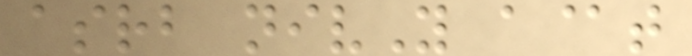asrb nivY a@t
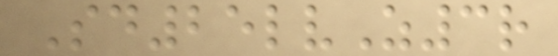Sd25lvZ3r
